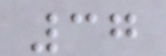37
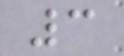3
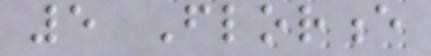5 Florence
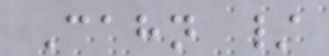Cahn /
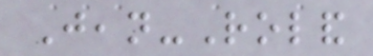Jean-Roland
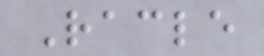Racle
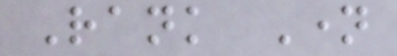Rank Name
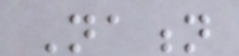Nation
